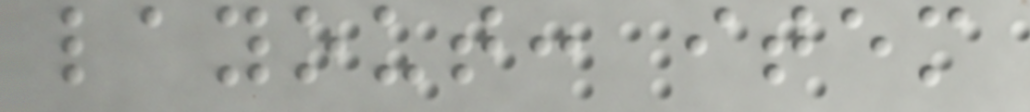layout: item
